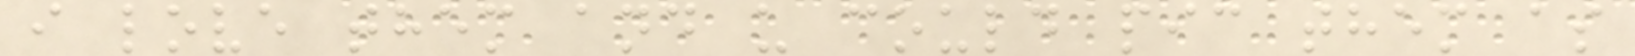i love them and u could pic them as
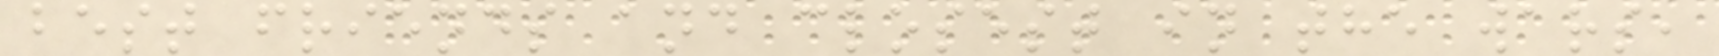best friends and closest in the wars,
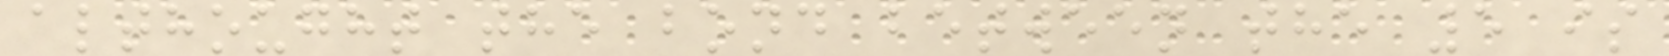althought the bond between the 5 is
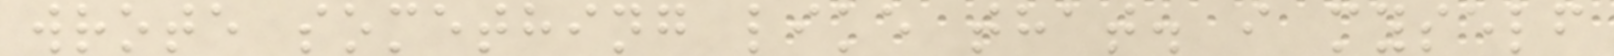wrote something like that. i myself
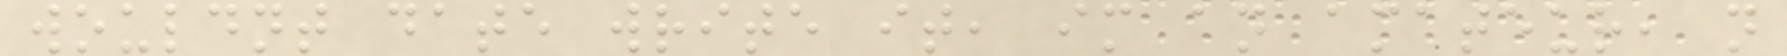wouldnt date write it, im an amateur, n
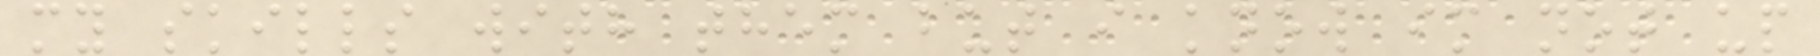my skills with them but i know im not up
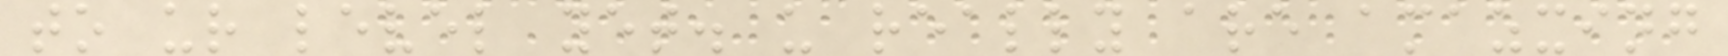to ur level yet. u really are amazxing
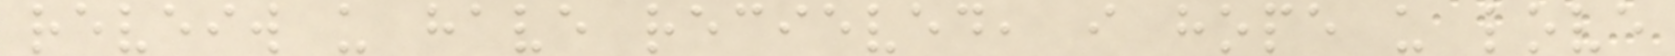reveiw u have recieved, i hope u love
